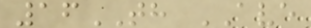16TH AVE
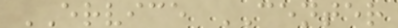ERVICE CENTER
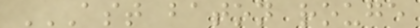AST BATON ROUGE
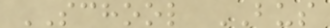SCHOOL BUS
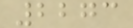2273
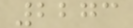2273
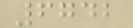6742
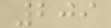209
